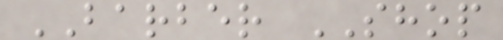BARBER SHOP
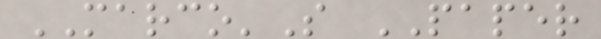MARCO'S PAPER
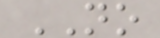NO
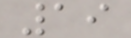19
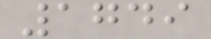1749
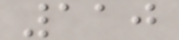110
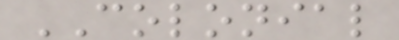COLONIAL
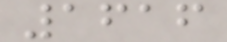1616
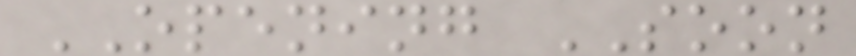OPENING SOON
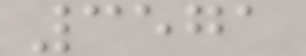3571
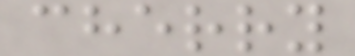cherry
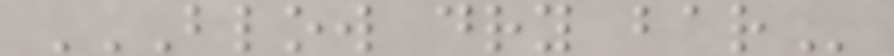BLOW DRY BAR
